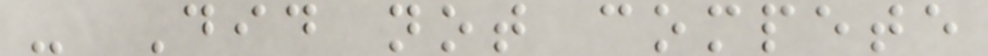- Did not compete
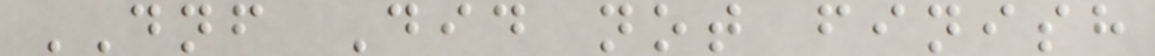DNF Did not finish
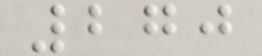270
